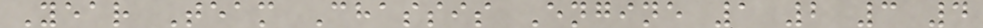Year Team Chassis Engine 1 2 3 4
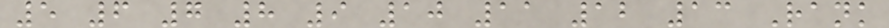5 6 7 8 9 10 11 12 13 Rank
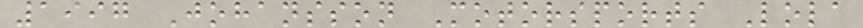1997 Johansson Motorsports Lola
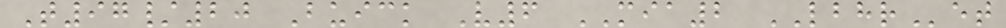T97/20 Buick V6 MIA2 LBHRet
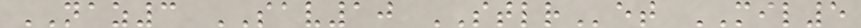NAZ3 SAV10 STLRet MIL5
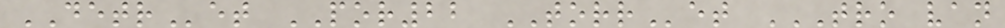DETRet POR22 TORRet TRO VAN
